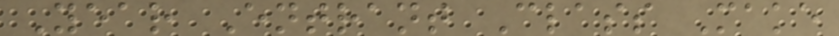Year Entrant Class Make
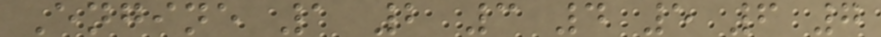Engine 1 2 3 4 5 6 7
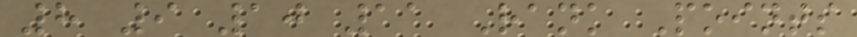8 9 10 11 Rank Points
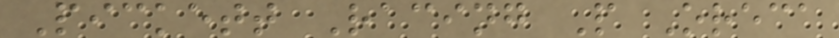Pickett Racing P Oreca
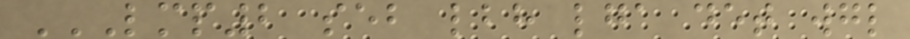LMP2 SEB LBH LGA DET WGL
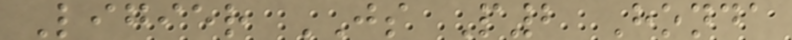Ligier JS P2 Honda
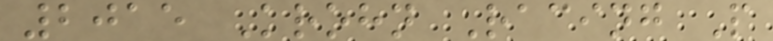2015 Krohn Racing P
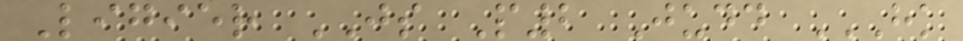Ligier JS P2 Judd HK
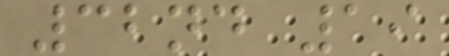32nd 19
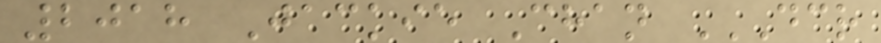2018 Jackie Chan DCR
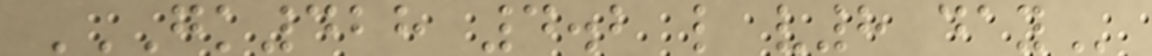GK428 4.2 L V8 DAY
